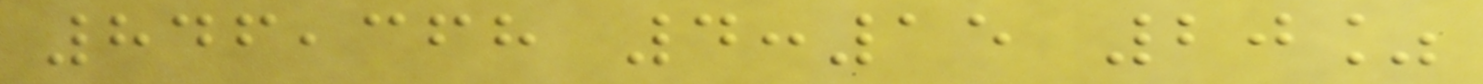846,368 4:15 20%
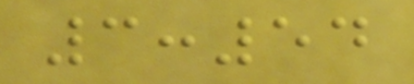3:54
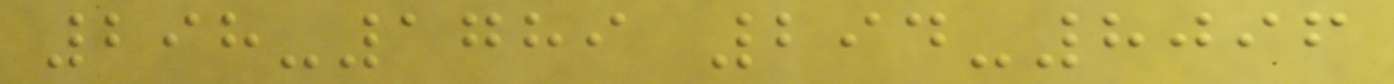298-1789 294-8096
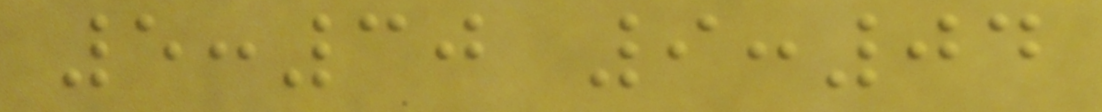5:30 9:04
